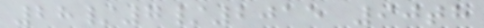28/7/2015 90th
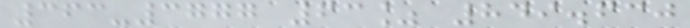363-3777 63% 849.630
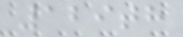129th
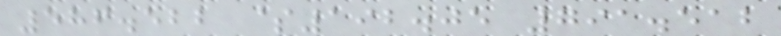586.522 $192.05 791.512
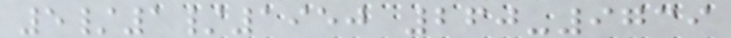5/1/1950 260-9739
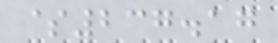$237.17
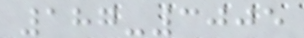187-3005
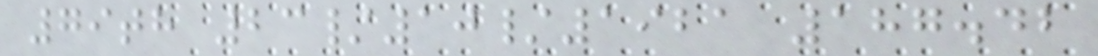79th 23/10/1921 187.42
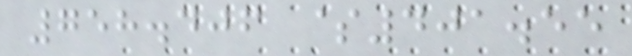758.406 $401.55
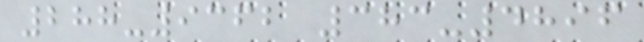288-9362 383-4896
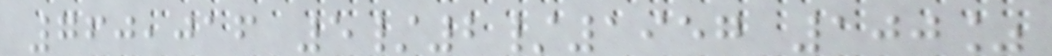760,016 5/2/1957 100%
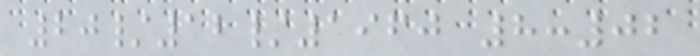20/12/1960 8:02
